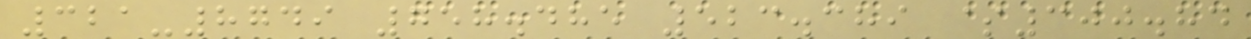321-8749 758.485 523.389 $300.84
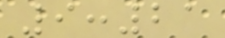9:21
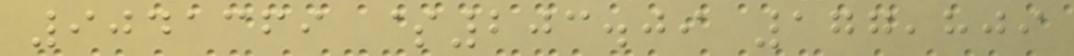9041369 $203.09 177,809
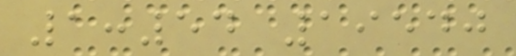1:54 19540
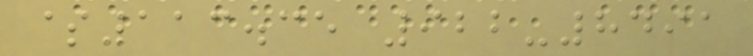$113.35 922-8491
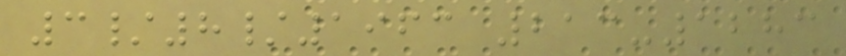3/8/1963 213-1283
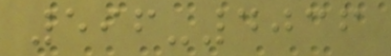596-4036
